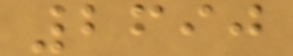2690
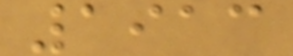1913
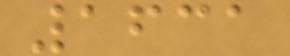1631
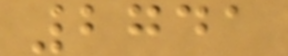2741
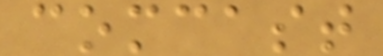comcast
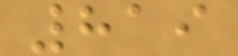819
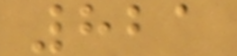821
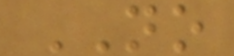NO
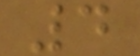4
